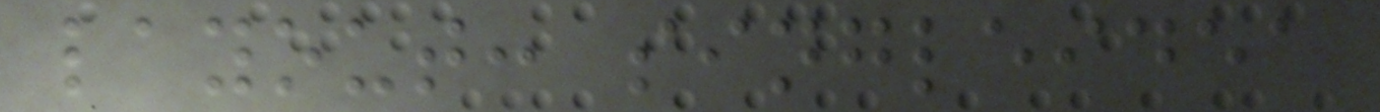layout: singleidea
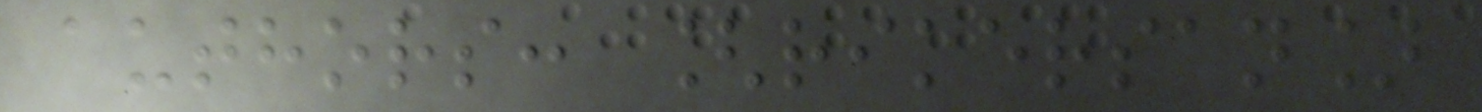authors: [rikersan]
